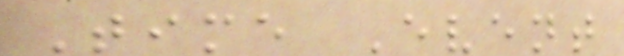Time Event
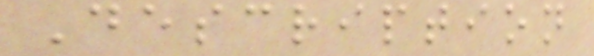Description
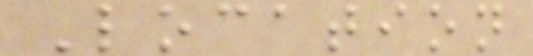Location
